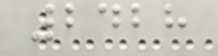2428
